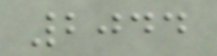2044
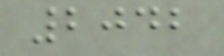2042
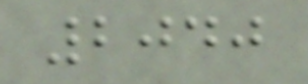2040
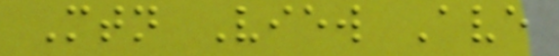Mtn View Ave
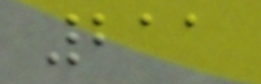211
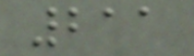211
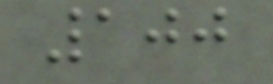100
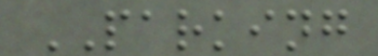PARKING
